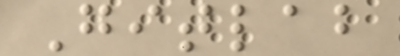Gitlab
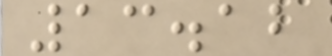13.12
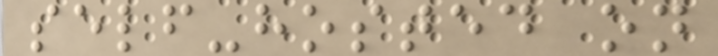self-hosted on
